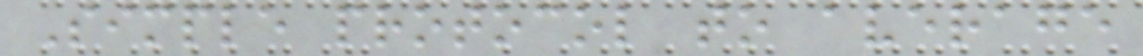Simple protocol to average
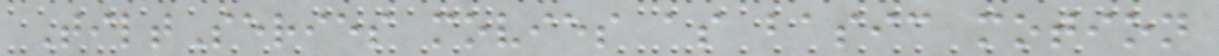TiltSeries movies as basic motion
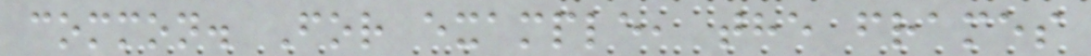common. For example, the frames
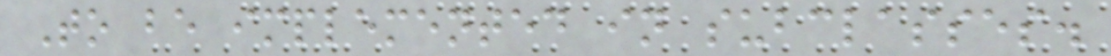To be implemented in subclasses.
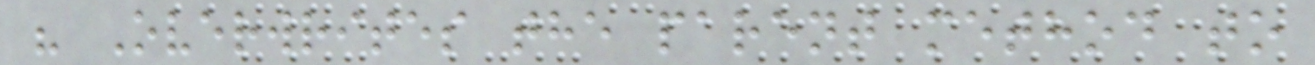" Overwrites the parent method to
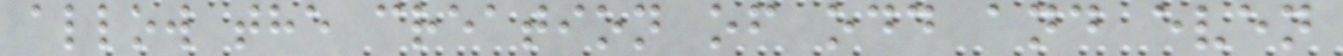allow the creation of odd and even
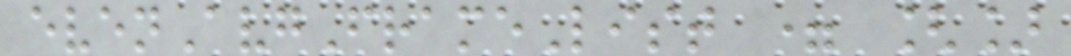evenAvgFrameList = []
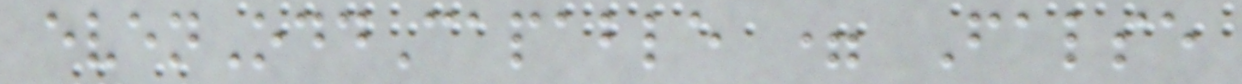evenOddCapable = False
